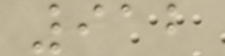912
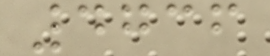4736
